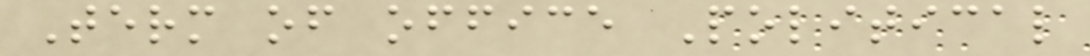Term of office Political
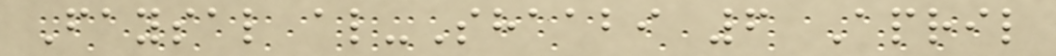Faysal al-Shaabi 6 April
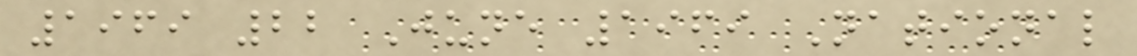1969 22 June 1969 National
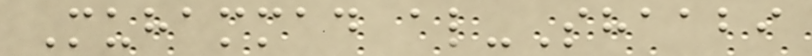Muhammad al-Shaabi
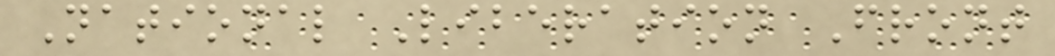National Liberation Front
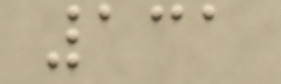131
